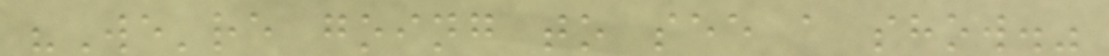"We're going to see a show."
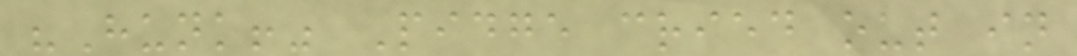"Hunk!" Pidge cried out in
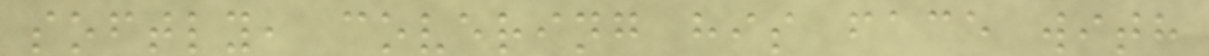softly, covering his face with
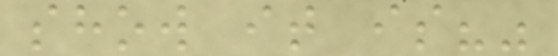show it is?"
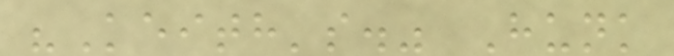"Keith's." Hunk
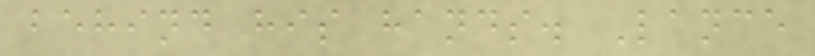behind his hands. Lance
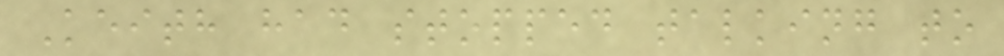Keith had stopped talking to
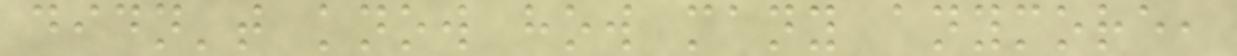didn't know how many anymore,
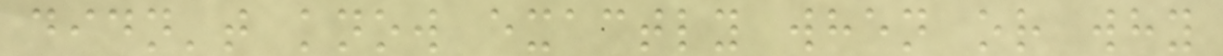didn't know exactly when or why
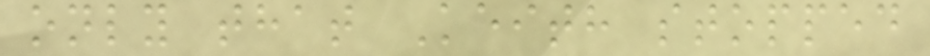only that Keith stopped
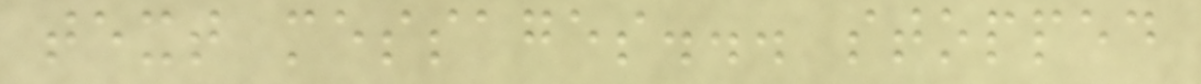text messages... stopped
